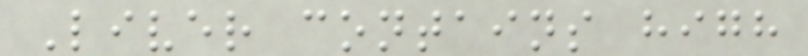Liver contains high
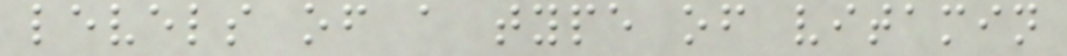levels of a type of vitamin
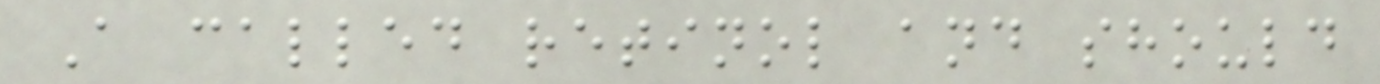A called retinol and should
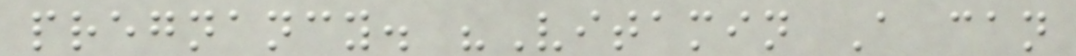pregnancy. "Vitamin A can
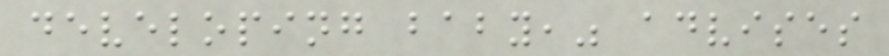developing baby," advises
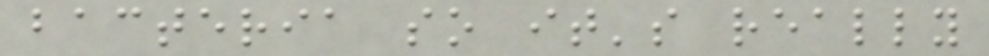bacteria so it's really
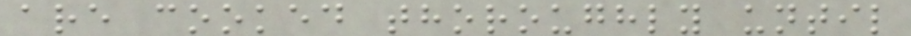are cooked thoroughly until
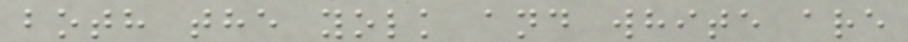both the yolk and white are
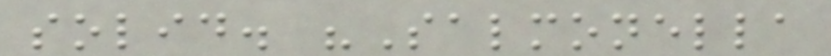solid. "Salmonella
